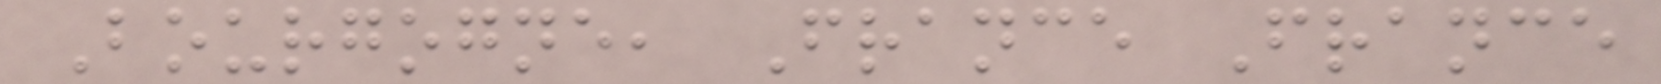Bourgogne, France France
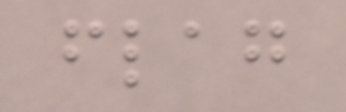flag
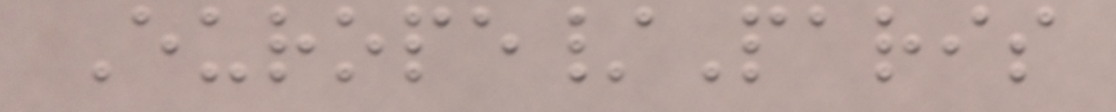Europe/Paris
